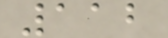112
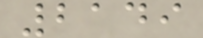2149
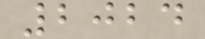2024
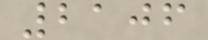2106
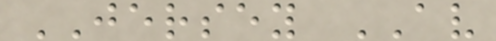JERSEY AV
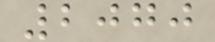2070
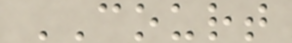COURT
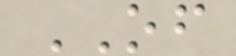OF
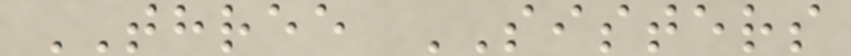THREE SISTERS
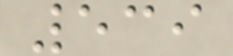539
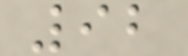92
